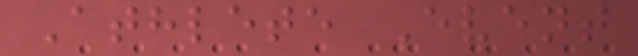Athlete Event
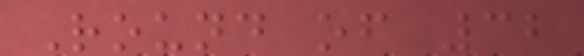Round of 32
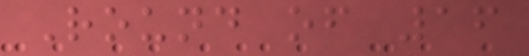Round of 16
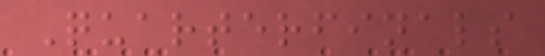Quarterfinals
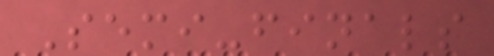Semi-finals
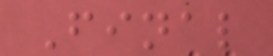Final
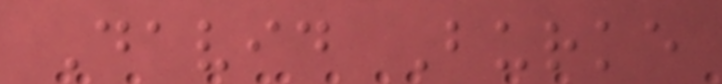David Burke
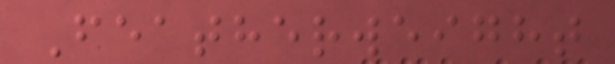Featherweight
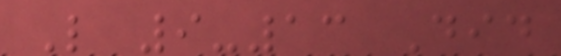L 9-13 Did
